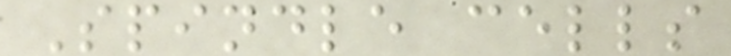Spindle cells
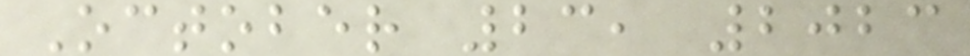October 23, 2023
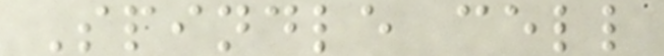Spindle cell
